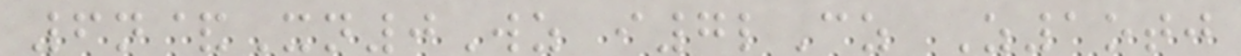6n&Xn0Wz i7lCz Z1otj
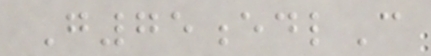G75edlC
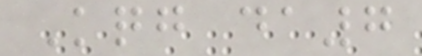Kqg da7
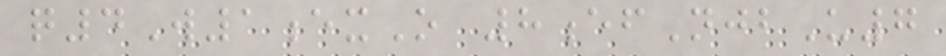q4W1exO 8efNjbU7
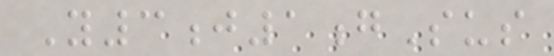Y3j1gSus
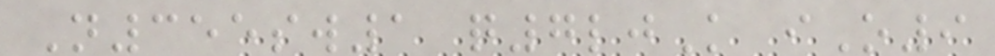N355sw1 q7ljK iO9
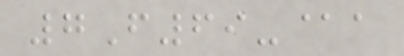7F69-@a
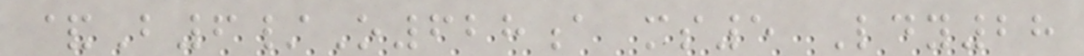&B6/O628a ms5 Ldy28
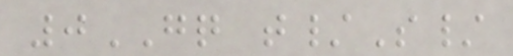0GQ t/S/
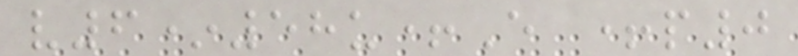v6*58u+E +p0
